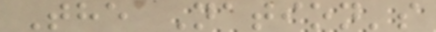The Nation's
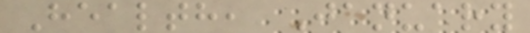Health, January
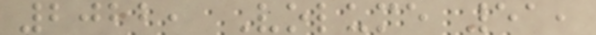2022, Volume 51,
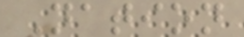Nation
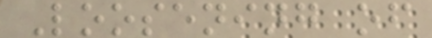Loosening of
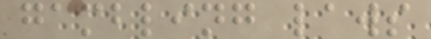gambling laws
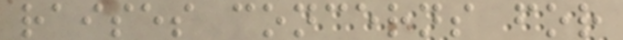raises concerns for
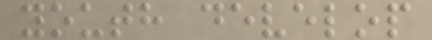youth develop
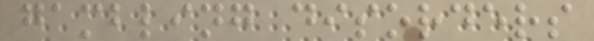gambling disorders
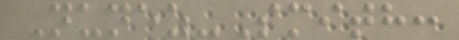Nunez-Smith:
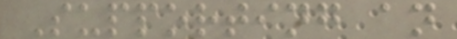Supporting an
